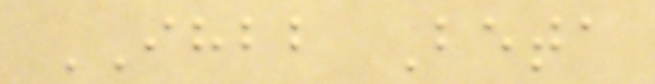IHBB Beta
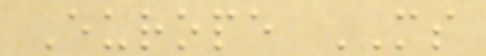Europe MS
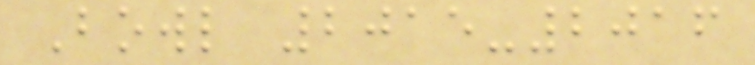Bowl 2015-2016
